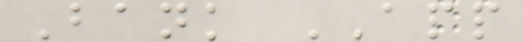Bank APP
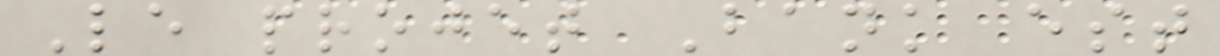Le projet Bank est
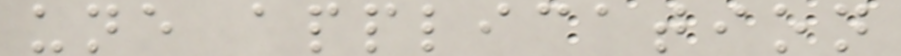une application
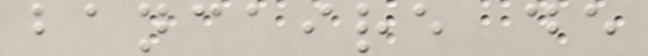bancaire de
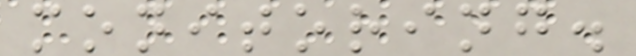monitoring.
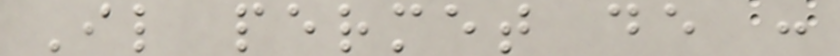Il permet de :
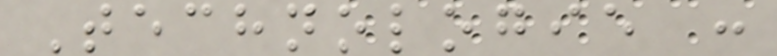Technologie :
